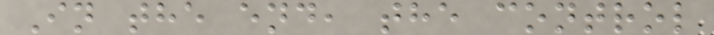In the end, the control
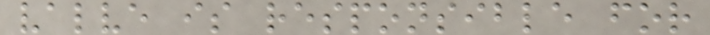valve is responsible for
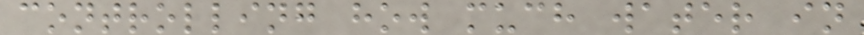controlling how much water in
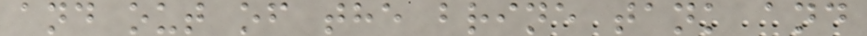and out of the brine tank and
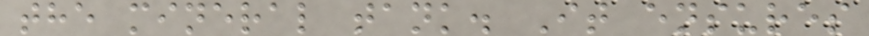the mineral tank. It ensures
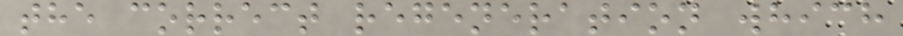the correct regeneration which
